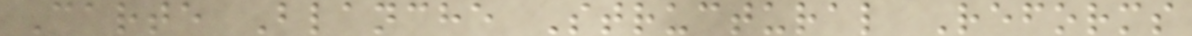Carte Blanche Structural Reforms
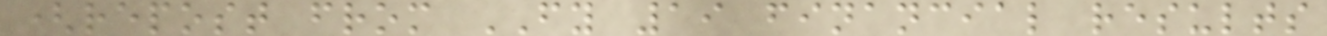(repost from FY 19 financial results
